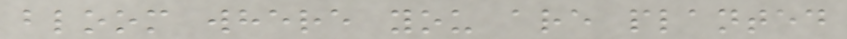bloom where you are planted
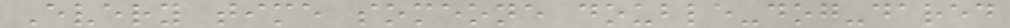Every time someone double-dog-dared
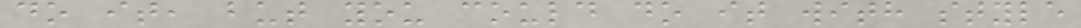do it, but you could do it with style
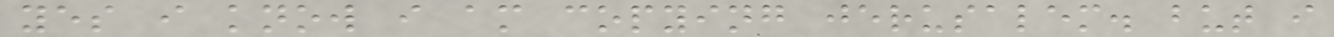yes i know i am copying jerusalem. but i
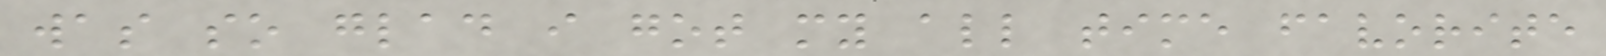was so glad i got my all time favorite
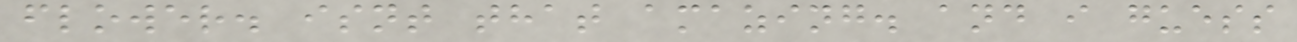flower. isnt that amazing. and i guess
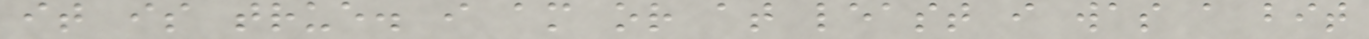it is true. i am or at least i was a bit
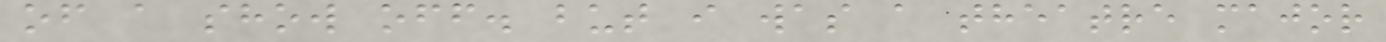of a show off. but i was a theatre major
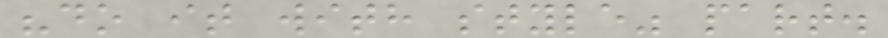"do it with style" part.
